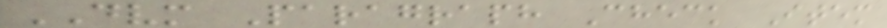DVM Paragraph Check Item
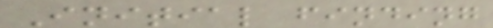Initial finding
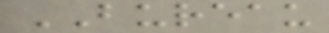BUREAU
